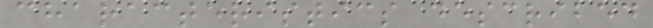characteristics described
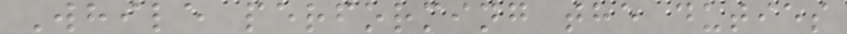While performing the duties
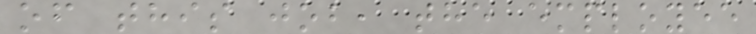of this job, the employee
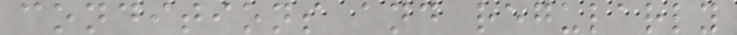conditions and regularly
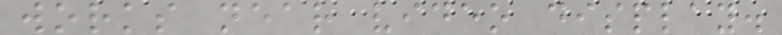works near video display.
